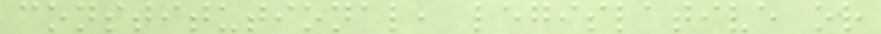constitutional, legislative or
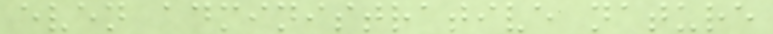even administrative nature
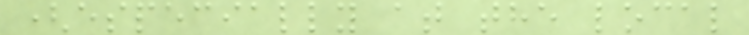(especially at the local
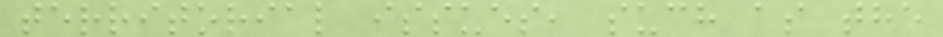territorial issues, such as the
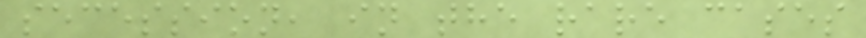secession, in the rare cases
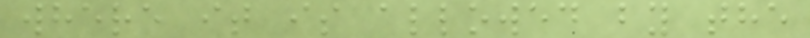where it is allowed by the
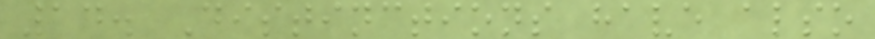14. Distinctions have also
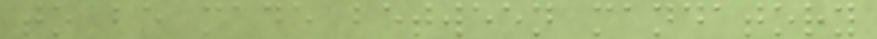to be made between mandatory
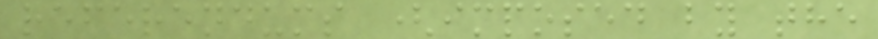referendums (imposed by the
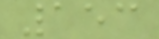153
